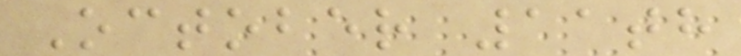October 11th
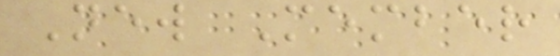New Member
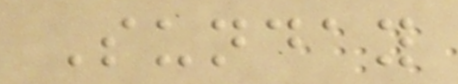Sunday
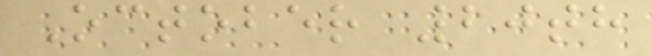October 20th
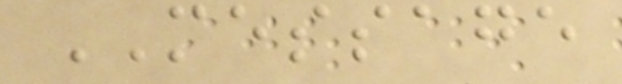MESSAGE
